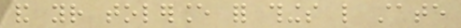and your tolerance for things like state
